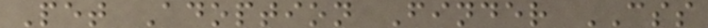Pet Adoption Finder CSS
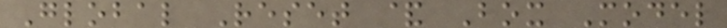Global Reset & Box Model
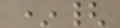*{
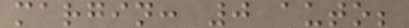margin: 0 auto;
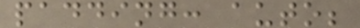padding: auto;
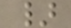}
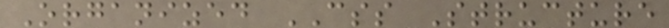Organized CSS Structure
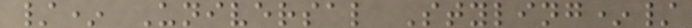/* Universal Styling*/
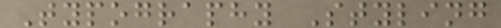Typography Styling
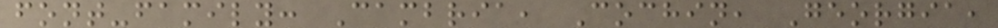font-family: Cambria, Cochin, Georgia,
